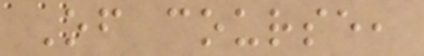Of course,
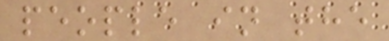people in the
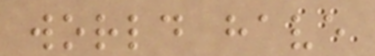world have
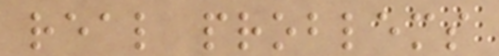real problems
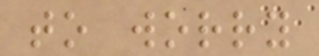to worry
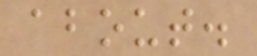about.
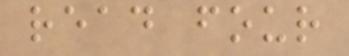read four
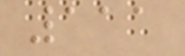111
